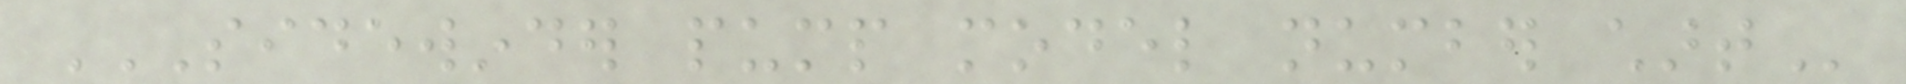SIDEWINDER PUMP MODEL NUMBER CHART
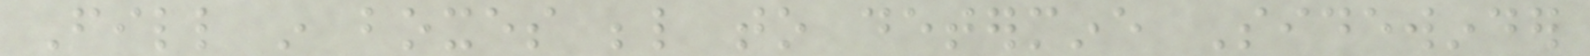Fill in boxes below to determine Sidewinder
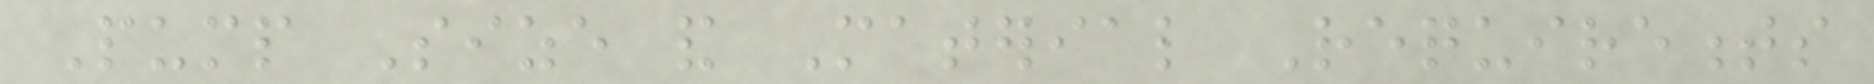Pump Size and Material Requirements
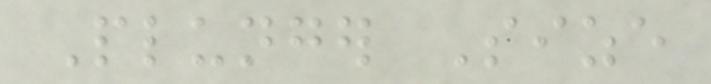Plunger Size
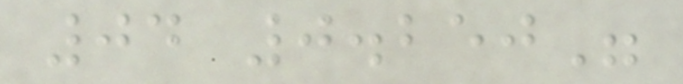04 0.250"
